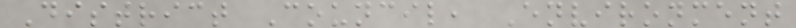District Council, Environment
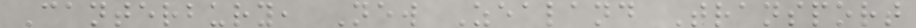Canterbury, New Zealand Transport
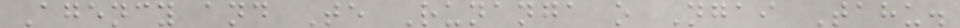Agency and Te Runanga o Ngai Tahu.
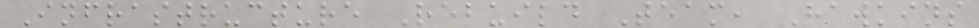Infrastructure Rebuild Team, Hawkins
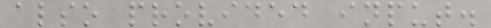also provided input.
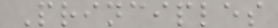Principles
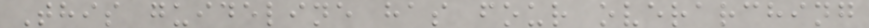This guideline has four overarching
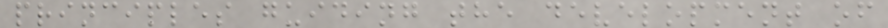principles guiding the development of
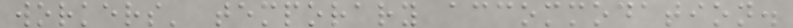workers' temporary accommodation.
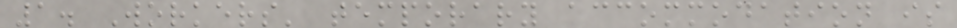1. Workers' temporary accommodation is
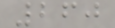260
